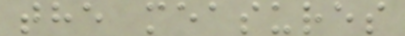the measures
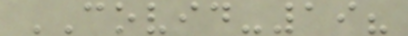COVID-19?
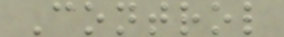Control
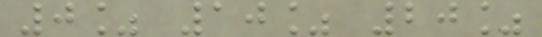0% 10% 20%
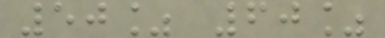50% 60%
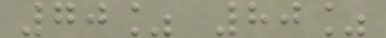70% 80%
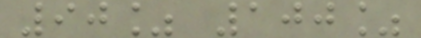90% 100%
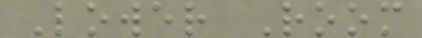Lower Room
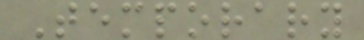Temporary
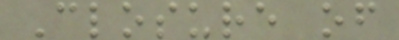Closure of
